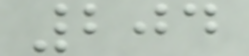204
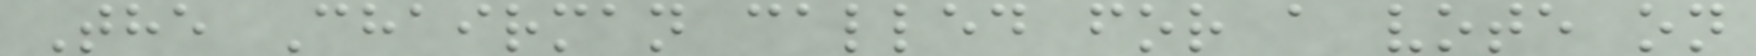The Chairman called for a vote on
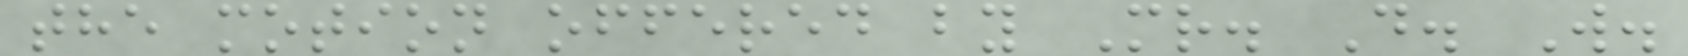the motion offered by Mr. D. W.
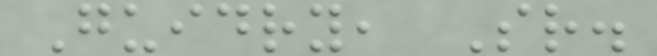Guidry, Sr.
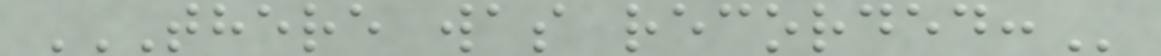THERE WAS RECORDED:
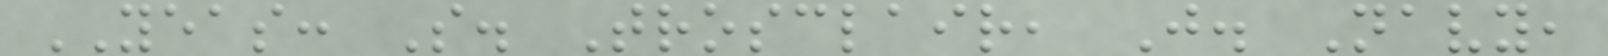YEAS: S. Trosclair, J. Navy,
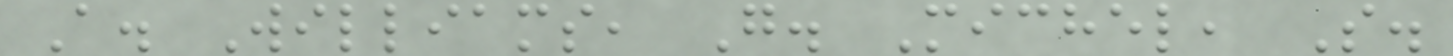A. Williams, G. Michel, S.
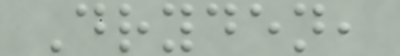Dryden,
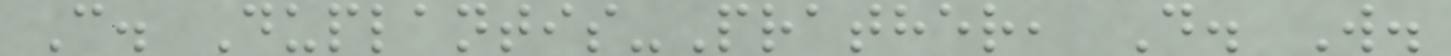C. Duplantis-Prather, D. W.
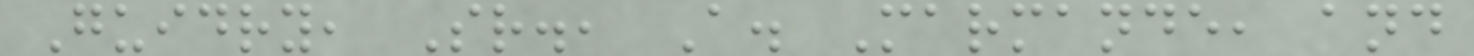Guidry, Sr., A. Marmande, and
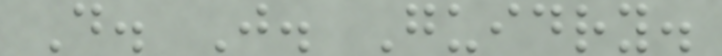D. J. Guidry.
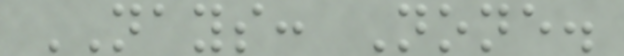NAYS: None.
